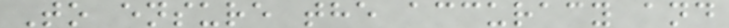To ensure the accuracy and
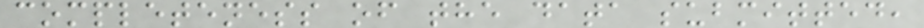completeness of the data submitted,
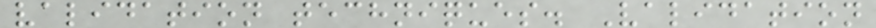validation techniques. Validation
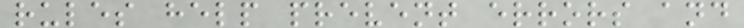rules help prevent errors and
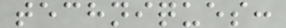techniques:
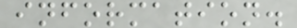information.
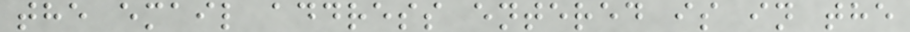the email address entered is in the
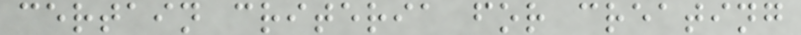certain criteria for creating
